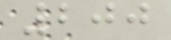200
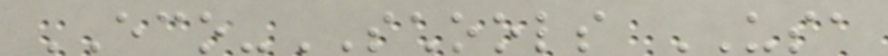ECO-SCHOOLS USA
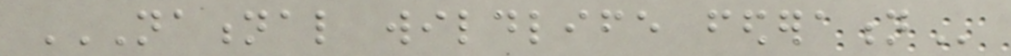NATIONAL WILDLIFE FEDERATION
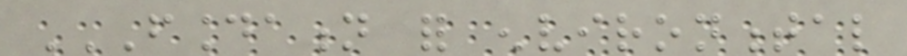FOUNDATION FOR ENVIRONMENTAL
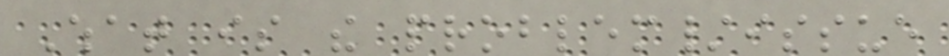What is the problem/issue
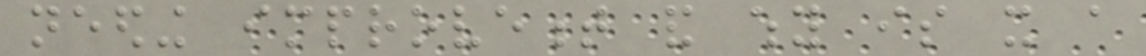needing improvement and why is it a
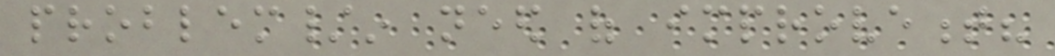problem/in need of improvement?
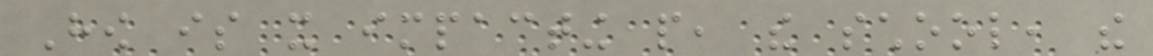How is it impacting people, the school, the
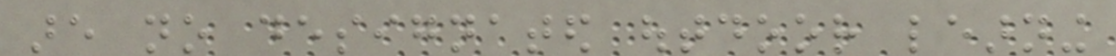are no designated outdoor learning
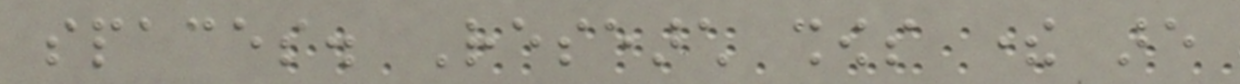spaces. Research shows there are
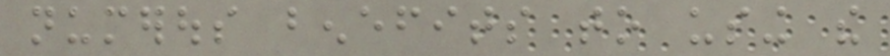numerous benefits to using the
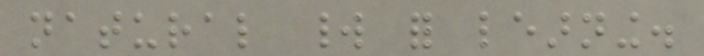natural world for learning.
